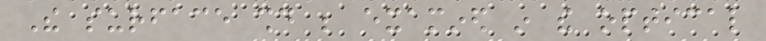The surface should be examined in the optical
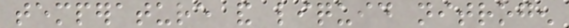temperature and liquid nitrogen
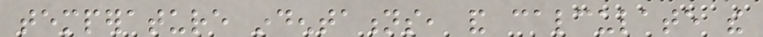temperature indentations, and calculate the
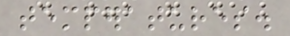temperatures.
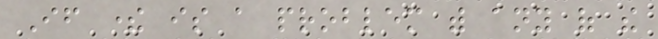If there is a problem with any of the
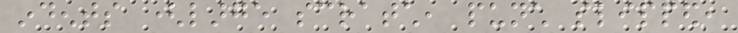indents (large scratch, punch slipped,
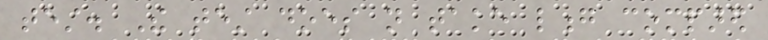test. The test does not take long compared
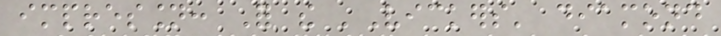impression: For the 'Vickers' diamond
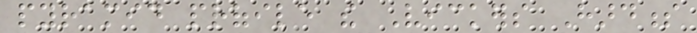pyramid profile the Vickers Hardness
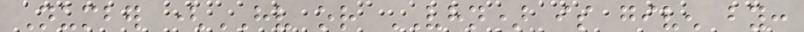Number (HV or VHN) is given by:
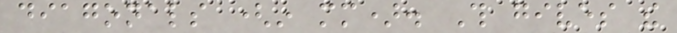diagonals (in mm). This gives the
